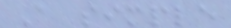A simple
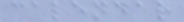calendar
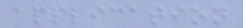application
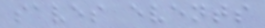saves events
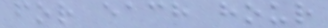for each hour
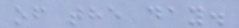of the day.
